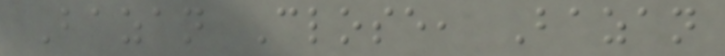Bazan Close, Bazan
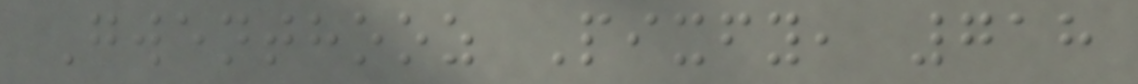Gwenthooz Pixfy, 718
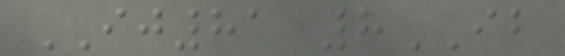IJ81 8IB
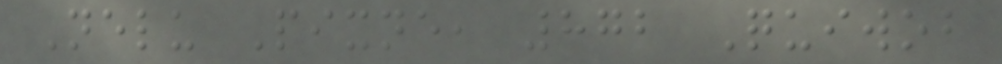Nelu Pixne, 872 Quiwob
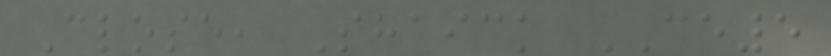Close, Shaick CE5
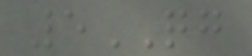5QG
